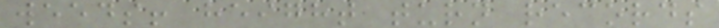weeds! height turn records
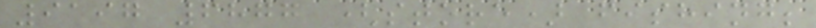9197 6877 (store) fishing;
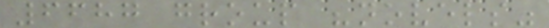6687 group "novels"
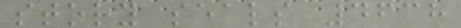story seals 4638
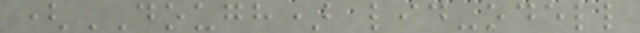(DOUGH) lid-odell
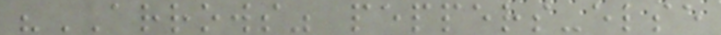"ARROWS" peppers-else
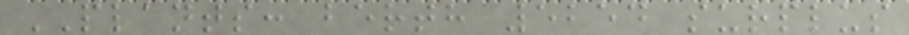PLANTS: berth 5254 surplus
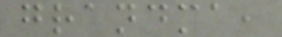grandma,
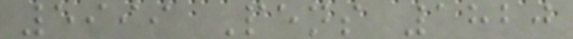5999 Pens 1820
